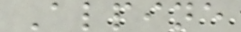Alpine
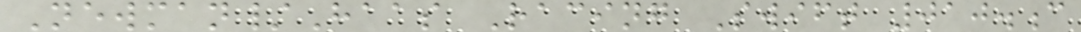Newman/Haas Racing Swift 010.c
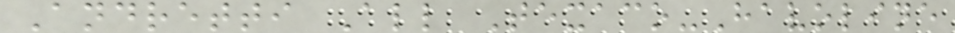Andretti All Texaco-Havoline
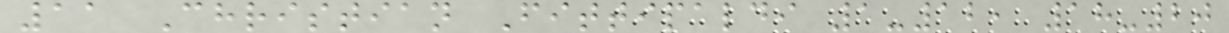11 Christian Fittipaldi 1-12, 18-20
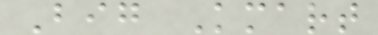Big Kmart
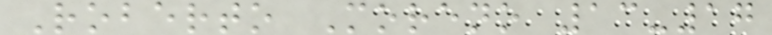Roberto Moreno 13-17
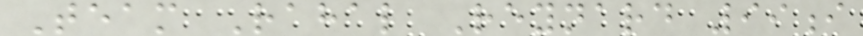Team Rahal Reynard 99i
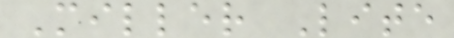Miller Lite
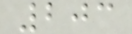203
